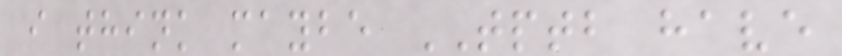i think maybe TPTB have
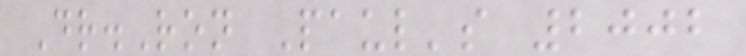Dr.Ron Paul's 2002
